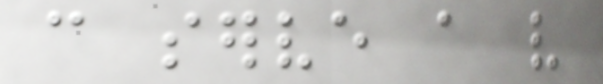can serve a very
